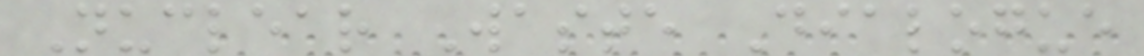Nuclear Waste Dialogue
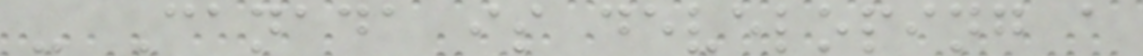- Canada is developing a
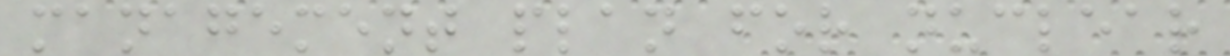management plan for nuclear
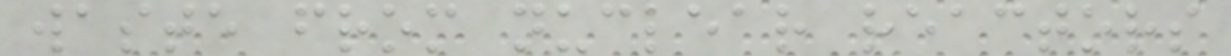waste from nuclear reactors
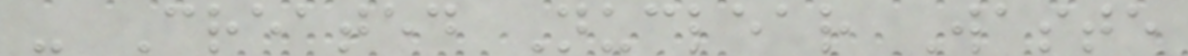- Created Nuclear Waste
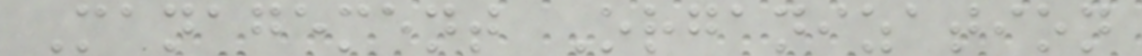Management Organization
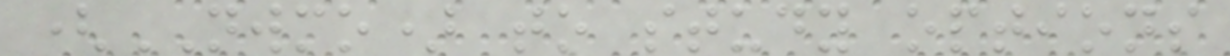(NWMO) to study options
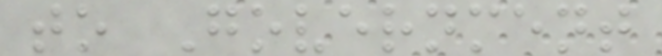to Government
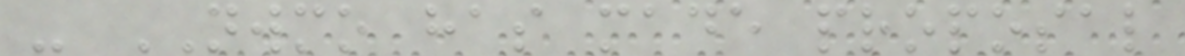- NWMO has made proposal
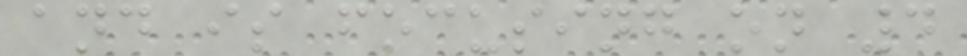and is focusing on 4
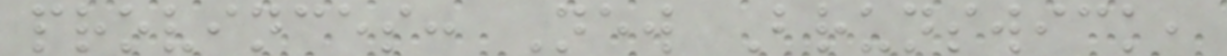provinces: New Brunswick,
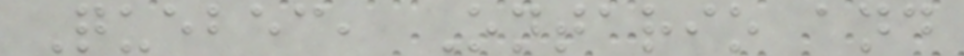Quebec, Ontario and
